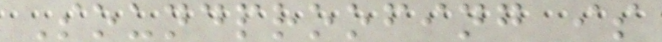Soundproofing is
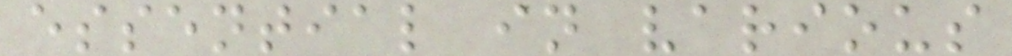essential in various
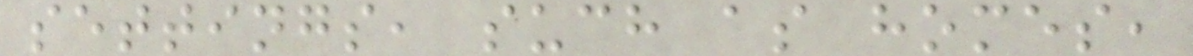settings, such as homes,
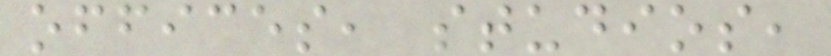offices, studios,
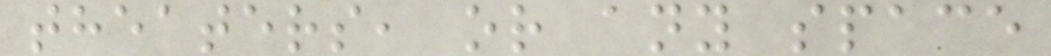theaters, or any space
